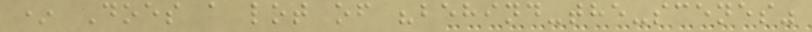* Does a lot of "behind-the-scenes"
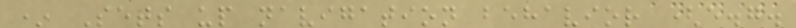* Sets up navigation behavior (e.g.
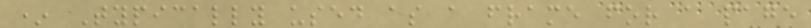* Typically used as a frame for a page
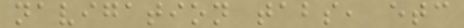navigation tabs, etc
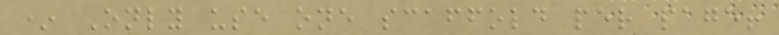* Only use one scaffold per page!
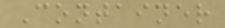Container
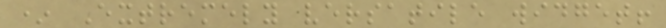* Extremely versatile widget!
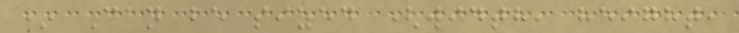* Can be sized (width, height,
